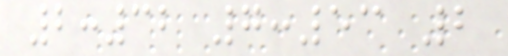2:32 7:53 2
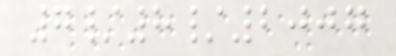7/8/2007
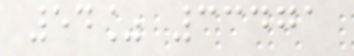54% 33471
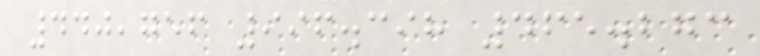440,756 996.398 465.273
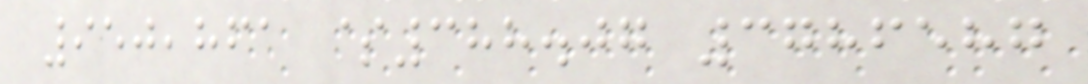950,861 $388.07 3786587
